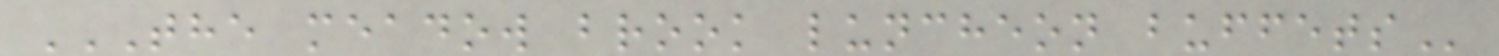THE MEADOW BROOK LUNCHEON BUFFETS
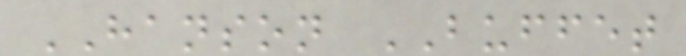HANSON BUFFET
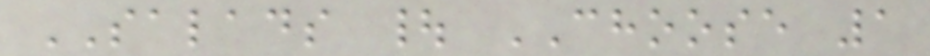SALADS | CHOOSE 1
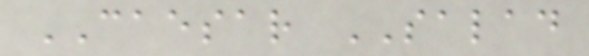CAESAR SALAD
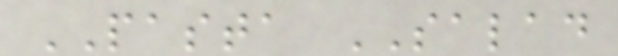PASTA SALAD
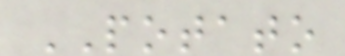POTATO
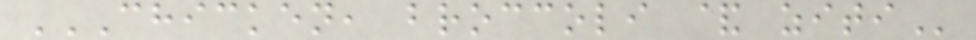CHICKEN, BROCCOLI & ZITI
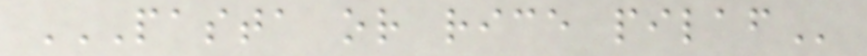PASTA OR RICE PILAF
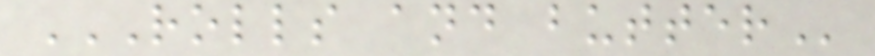ROLLS AND BUTTER
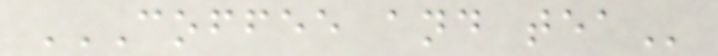COFFEE AND TEA
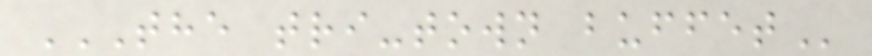THE TRI-TOWN BUFFET
